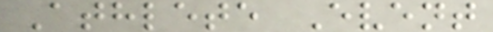Athlete Event
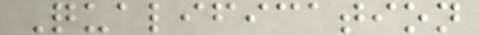Qualification
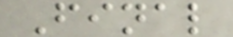Final
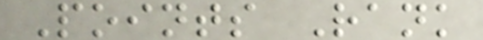Points Rank
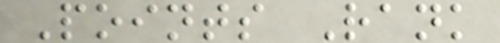Points Rank
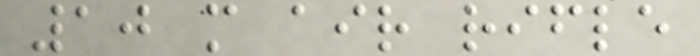10 m air rifle
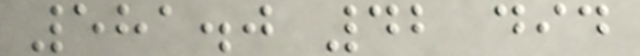581.0 42 did
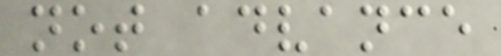not advance
